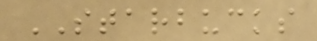STARBUCKS
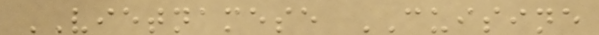VIETNAMESE CUISINE
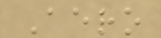Aero
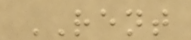RENT
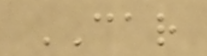CAR
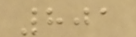801
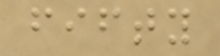fifty
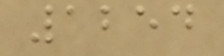1254
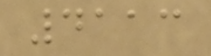4113
